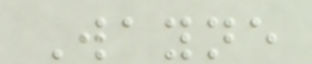Wayne
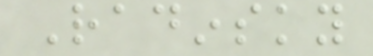Radinsky
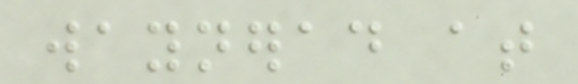waynerad at
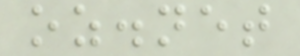oz.net
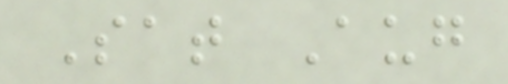Sat Aug
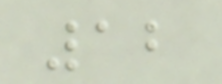12
